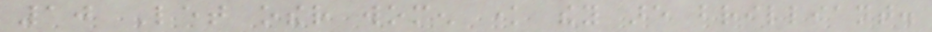10 Let other women know they are brilliant.
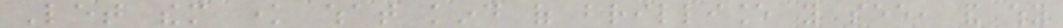Let them know what kind of brilliance you see, and why
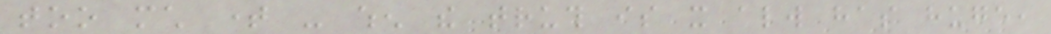too much time - when the truth is it always has huge,
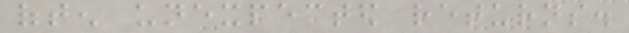often unexpected returns.
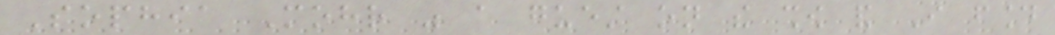Sophia Mohr was a guest on the show and I found
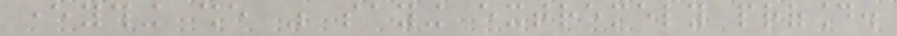everything she was saying extremely profound.
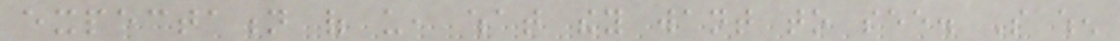expectation of us, what they want to see. So when
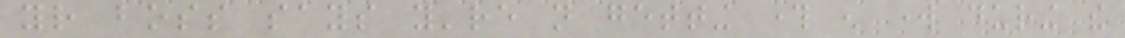your boss says you're not getting through enough work during the
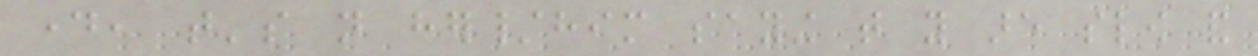day, that's not her/him saying that you are slow and
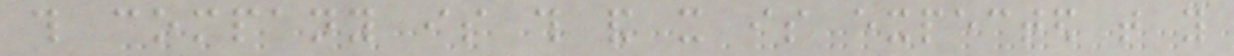this company is this and it is expected that you
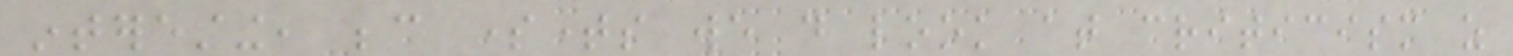interesting, because sometimes we do look at criticism as
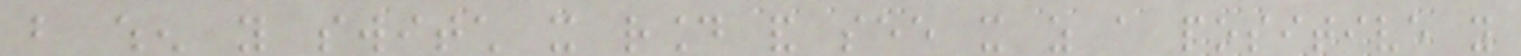but when you switch it round and see it as a positive you
